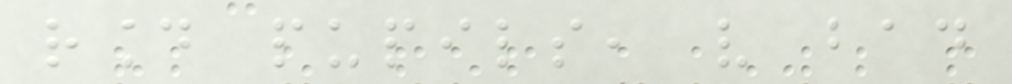round pupils, very bad
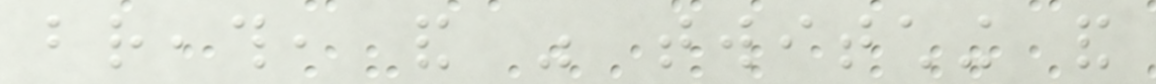breath, and was twitching and
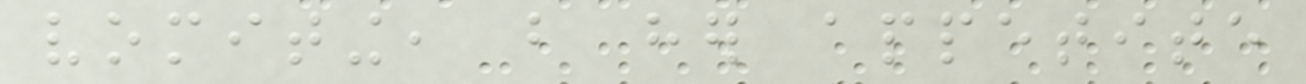vomiting, but her appetite
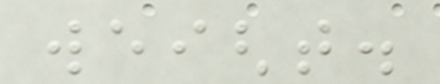weight.
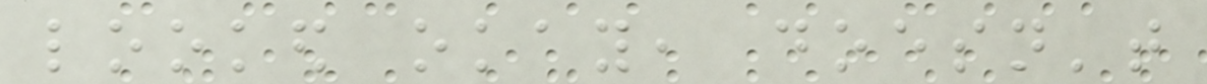looked okay, doesn't
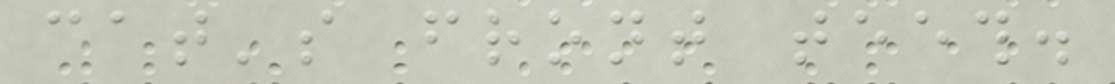cat's front teeth.
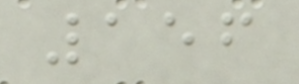156
